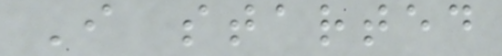I started
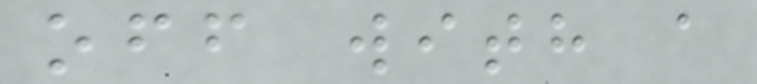off with a
